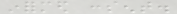informed consent.
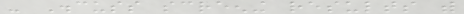- Discuss screening results with
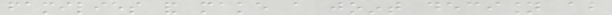families and make a joint decision about
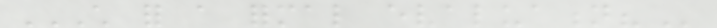CHILD FOR A FORMAL EVALUATION?
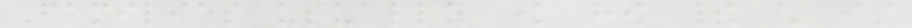Families usually know how their child is
